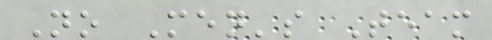No Men's Team
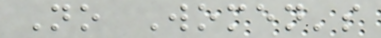No Women's
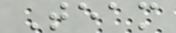Team
